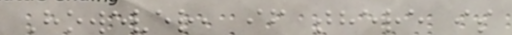However, if there is
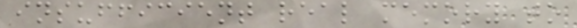insufficient real memory to
